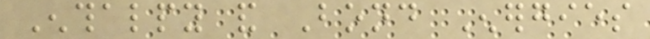Enthalpy and Bond Energies
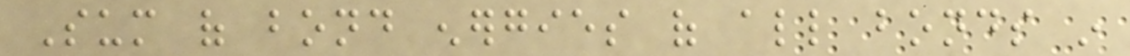Sum of bond energies of all bonds in
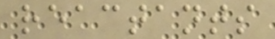reactants
